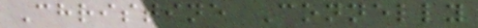Christine Connelly
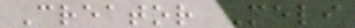Creator Meli
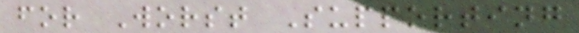for Worst Supporting
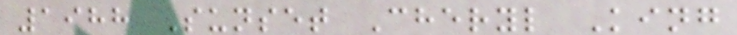1988 Sunset Cheryl King
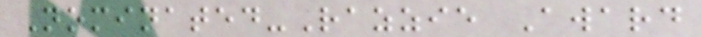Nominated-Razzie Award
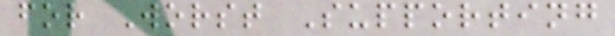for Worst Supporting
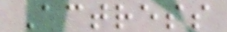Actress
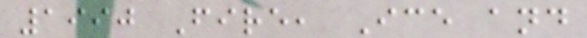1990 Fire, Ice and
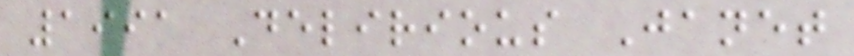1991 Delirious Janet
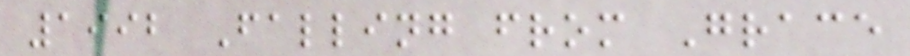1992 Falling from Grace
